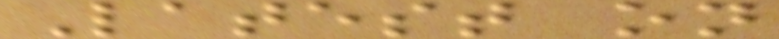Latest on
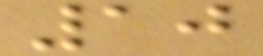10
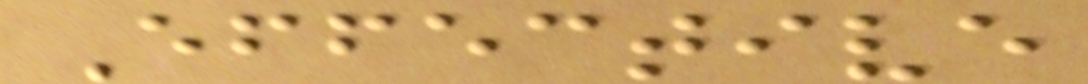Effective
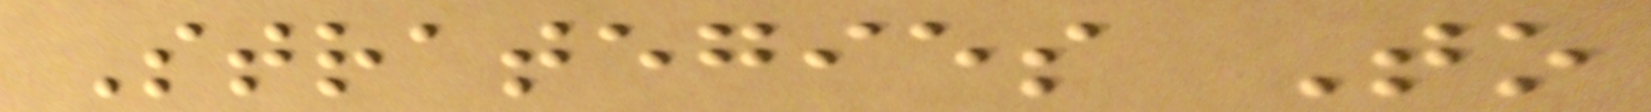Strategies To
